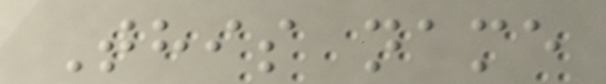This name
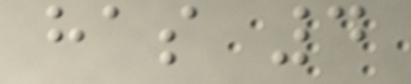has 4
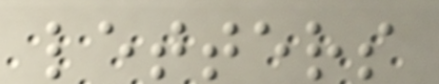letters
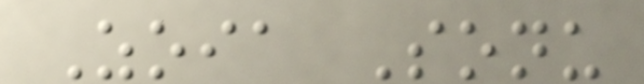Zoia Sonu
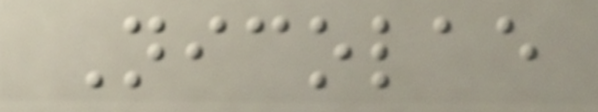Nicolae
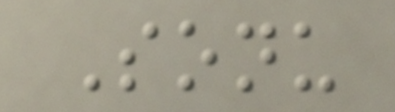Sonu
